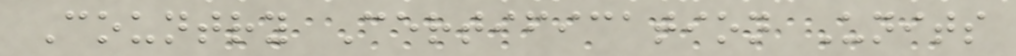Country Certification Units
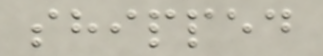shipped
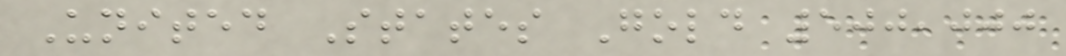United States Gold 500,000
